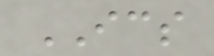ICS
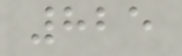825
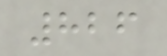826
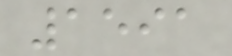1591
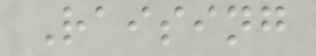Raising
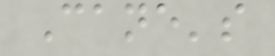Cane's
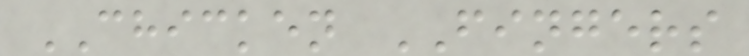CHICKEN FINGERS
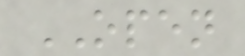OPEN
